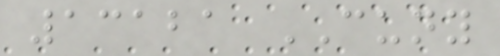13121 CUNY
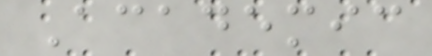Academic
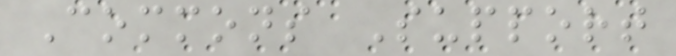Commons Support
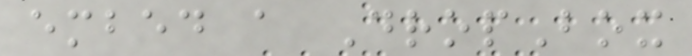embed a DropBox
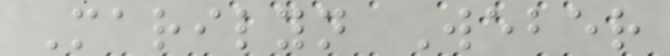Marilyn Weber
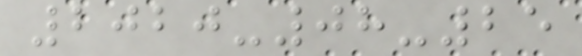2020-08-25
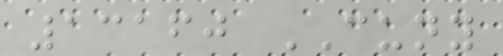13160 CUNY
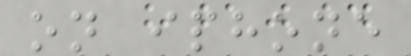on iphone
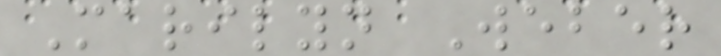Marilyn Weber
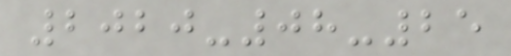2020-08-25
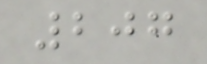207
